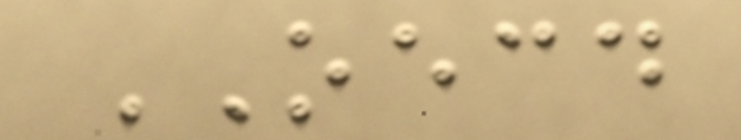OECD
